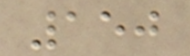150
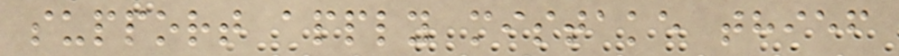support apply mistake thief
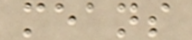means
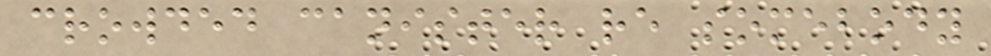crowded canister re somebody
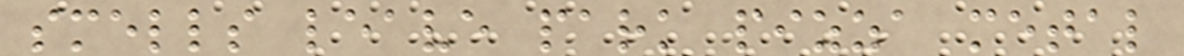smells leave park pizza metal
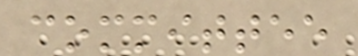committee
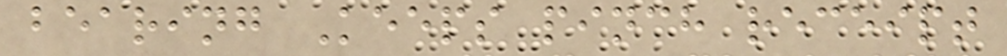bearing Keeps pinch receipt
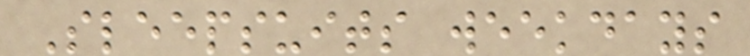Sleepsuits weekdays
